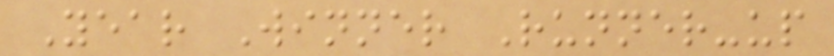Year Winner Runner-up
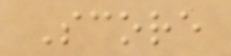Score
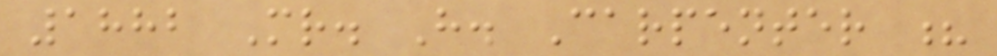1882 Mr. H. Carpenter ?
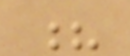?
